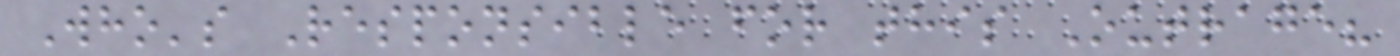Who's Responsible for this Outrage?
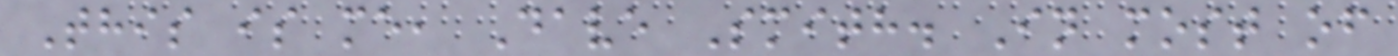This is me, Dave Smith. In most of
